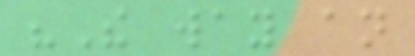"The way an
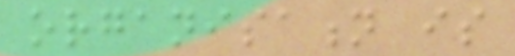organisation is
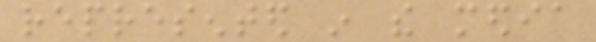represented in the media
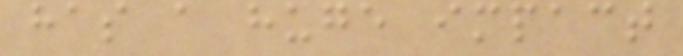has a huge impact
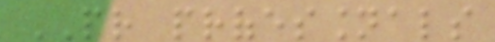PR professionals
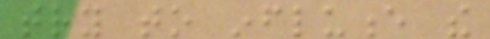try to influence the
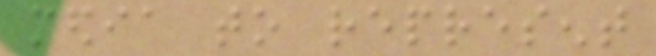media to represent
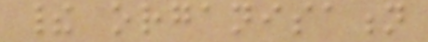their organisation
